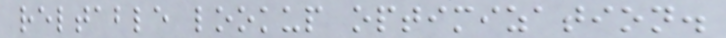reltable lookup optimization.
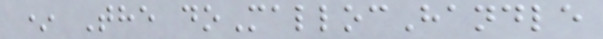* The doMallocHandle
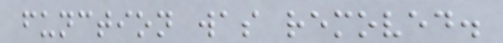function was removed.
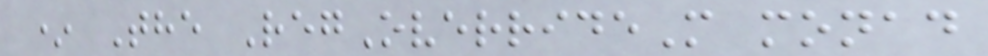* The RegOverrideM monad
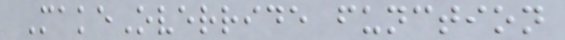MakeOverride function
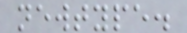newtype.
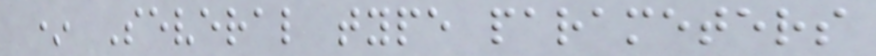* Several type parameters
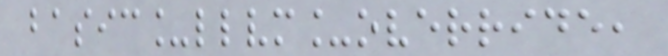basic_llvm_override,
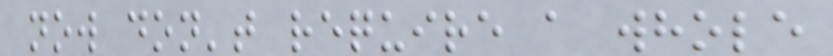now don't require a whole
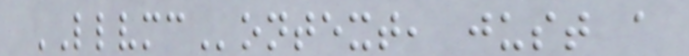LLVMContext, just a
